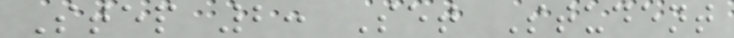Step 2: Set Student
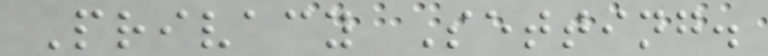Privacy Setting.
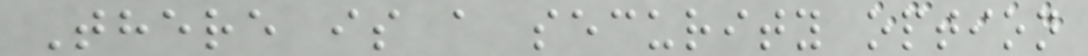There is a security option
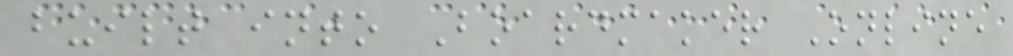built into Boardmaker Online
